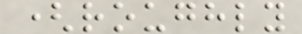(roughly
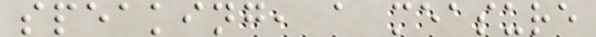speaking, a measure
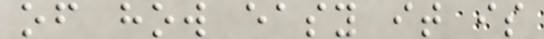of how easy it is
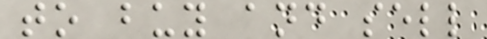to buy and sell
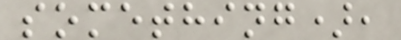something),
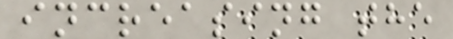increasing the
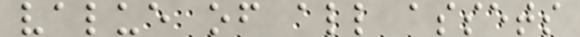value of all assets
